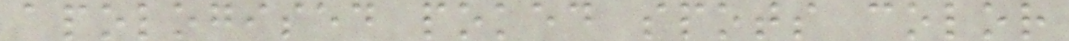apologised poked spots color
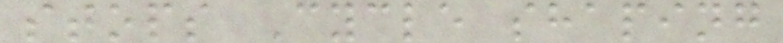stops Cycle shaping
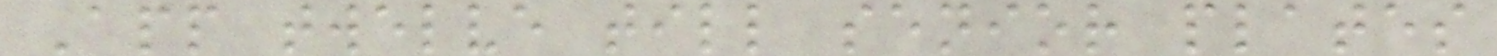App twelve till senior plates
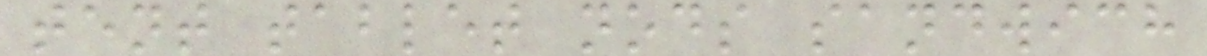tent tablet nods sandwich
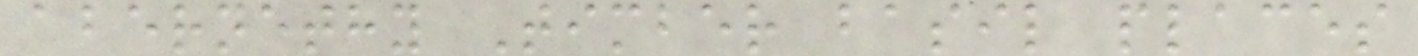abernethy Timber basil places
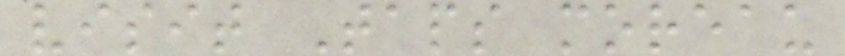visit Taps moreau
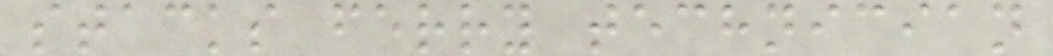stacks ferry technician
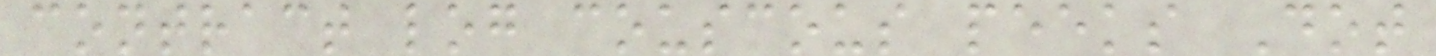contract log couscous peeks Dot
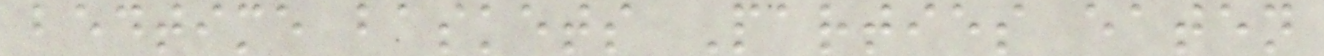bedtime baskets Parties eaten
